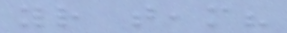your team?
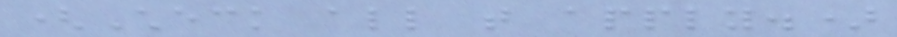(Check all that apply.)
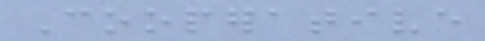Cooperative
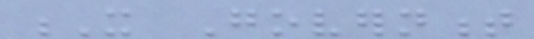X Government
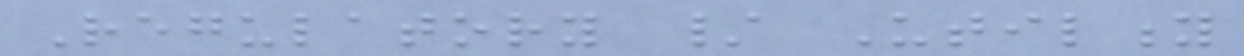Regulatory / Utility
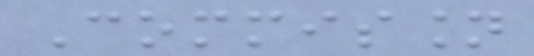Commission
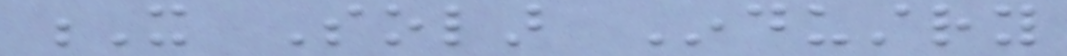X Solar Industry
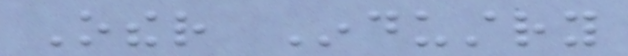Other Industry
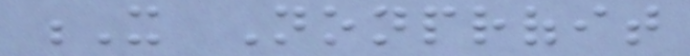X Nonprofit
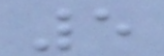5
